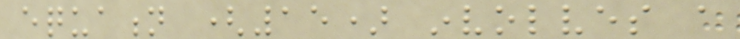equation (15) involves a
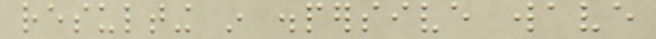resulting in dispersive wave
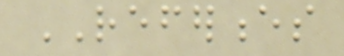REFERENCES
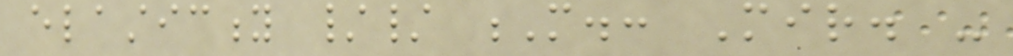elasticity // M.: Mir. -
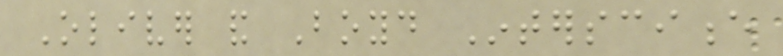Oliver and Boyd Interscience
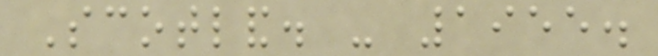Scotland. - 1955.
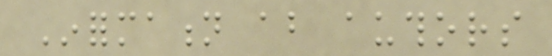Information about authors
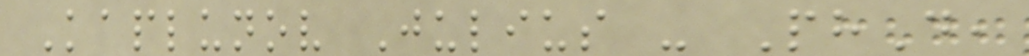Kaplunov Julius - PhD,
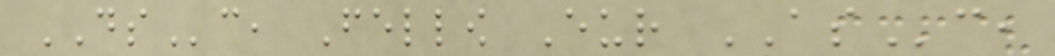DSc, Fellow Eur ASc,
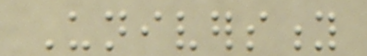University
